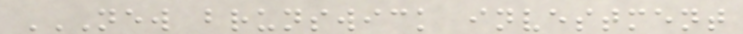NEW BRUNSWICK INVESTMENT
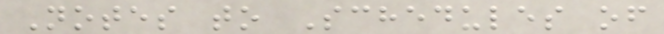Notes to Schedules of
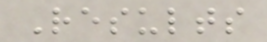Results
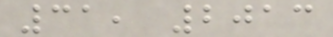31, 2013
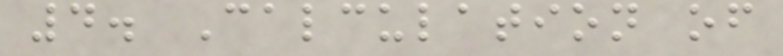4. Calculation of
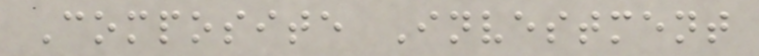Composite Investment
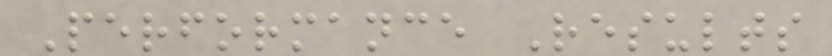Performance Results
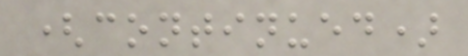(continued)
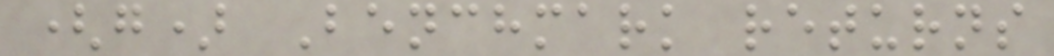(g) Benchmark returns
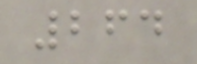264
